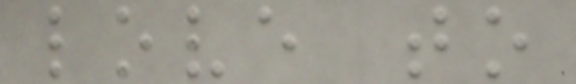love to
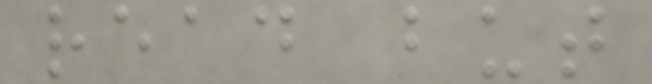read but
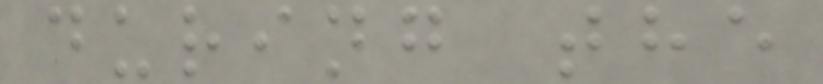during the
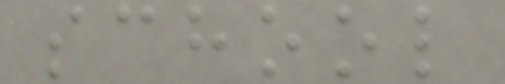school
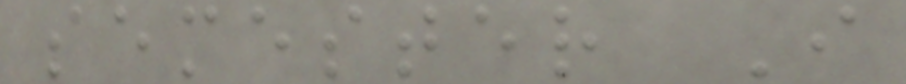semester I
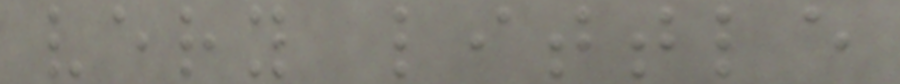very little
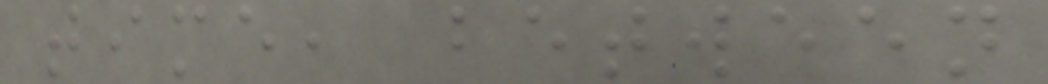time, between
